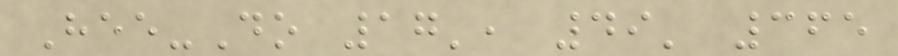Hee-Do 17', 49' 365
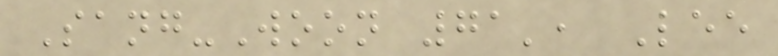Sang-Woon 71', Lee
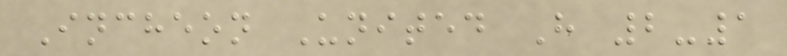Incheon United H 2-1
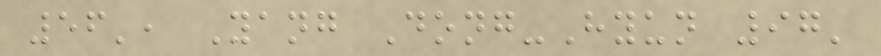56', Yang Dong-Hyun 97'
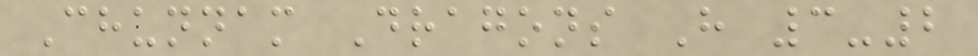Chunnam Dragons H 3-2
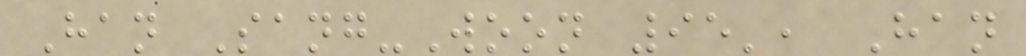Han Sang-Woon 95', Han
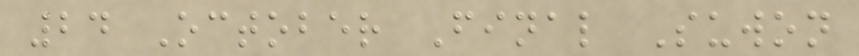24 October Final Suwon
